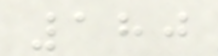180
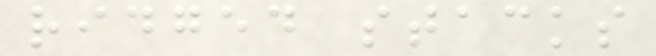ridged stacks
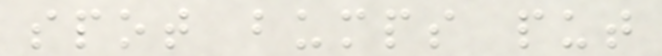spot bumps put
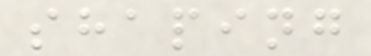shaping
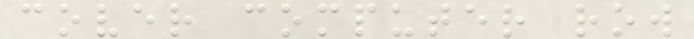cover computer row
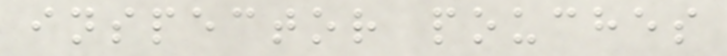inspector pouches
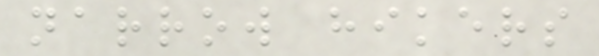narrow hikers
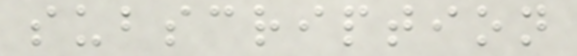subscription
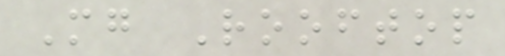Mg Rooftop
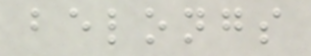belongs
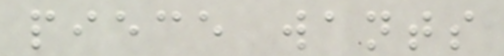piece wants
